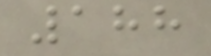188
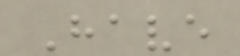Have
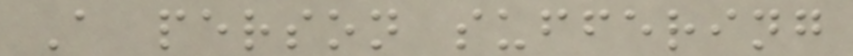A person suffering
